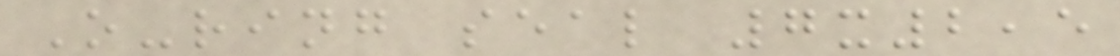O-ring seal 7x2,5
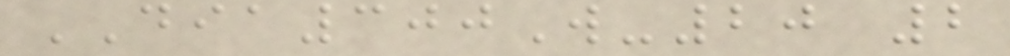DIA300W-20 2
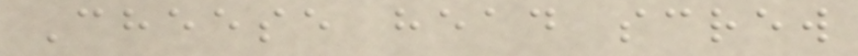Cheese head screw
